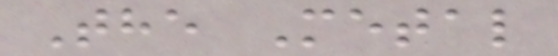The Metal
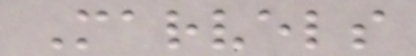Marvels
